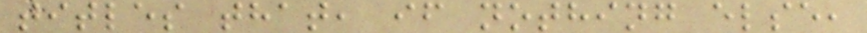titles that, if nothing else,
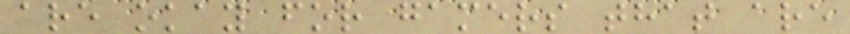are okay for gamers that are
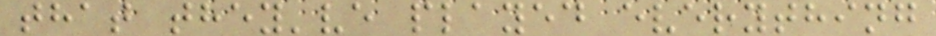that they've played everything
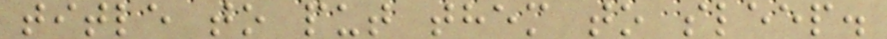title to put them to sleep.
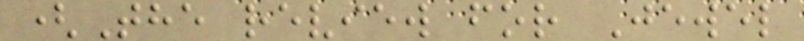(The review for Jewel
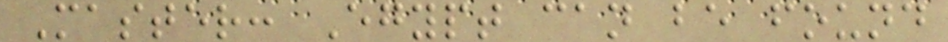Master: Egypt can be found
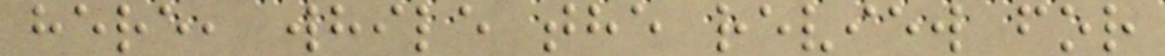here, while the review for
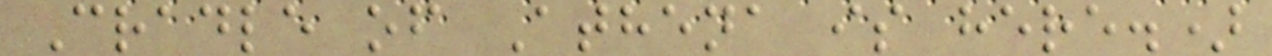Cradle of Athena is here.)
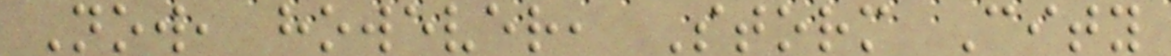Now, however, Storm City
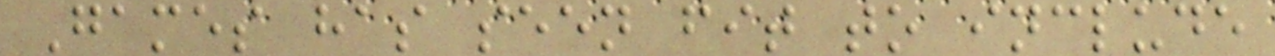Games has seen fit to include
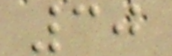30
